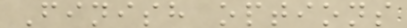Finish options
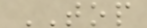TOP
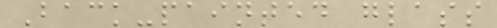Back-painted glass
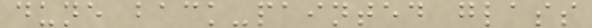dune back-painted glass
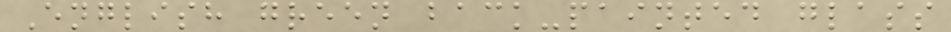English green back-painted glass
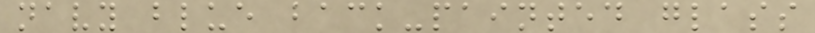navy blue back-painted glass
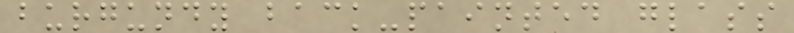burgundy back-painted glass
